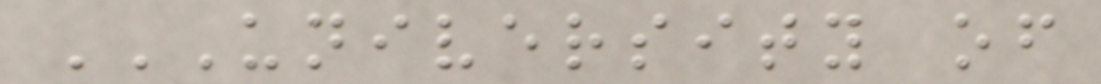UNIVERSITY OF
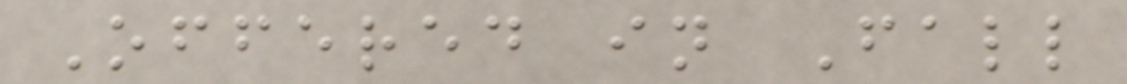Offered in Fall
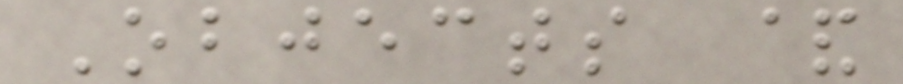Objects &
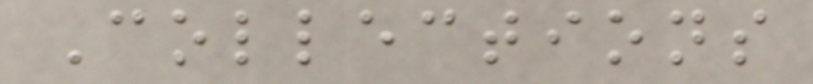Collections
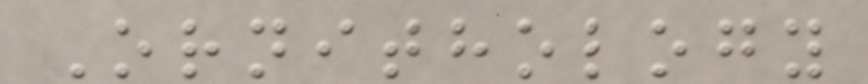Ornithology
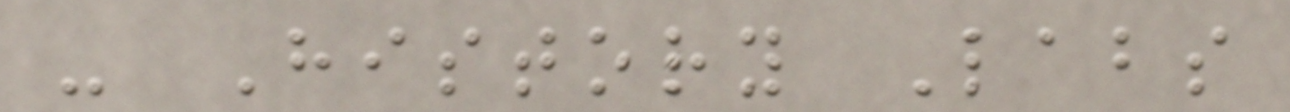- History Labs
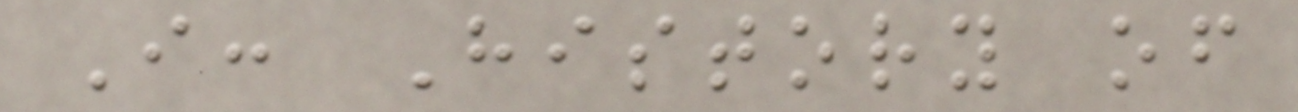I: History of
